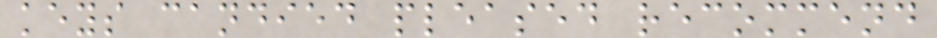keys candied pleased recommend
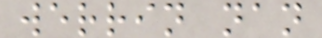werrin nan
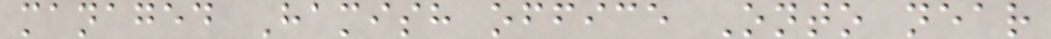managed Hamish office Onto near
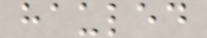hauled
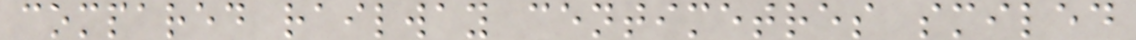compared railway centimetres smiled
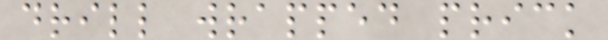drill wrapped prick
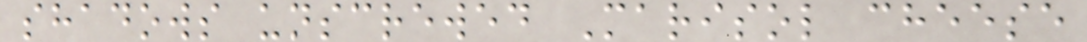shadows unscrewed Marisol cheese
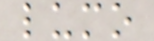lumo
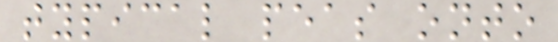typical peas onto
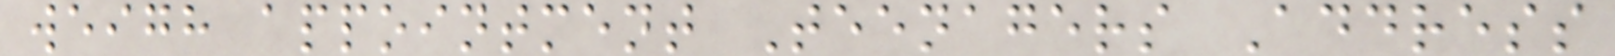weigh appointment Teenagers Address
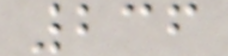236
